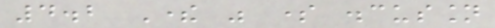4.2 There was some discussion
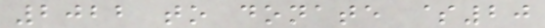2022 to donate $20
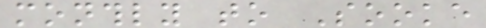monthly to Sooke
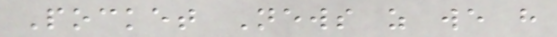Pocket News as we have
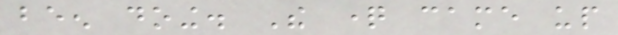been doing. The question came up
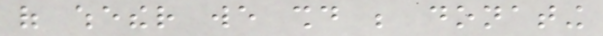of whether we should be donating
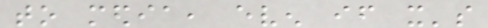to media, even if it's
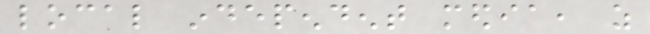local independent media, as
